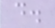d.
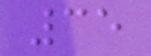35
